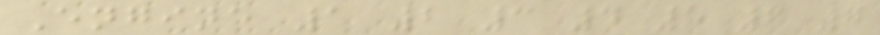Engine 1 2 3 4 5 6 7
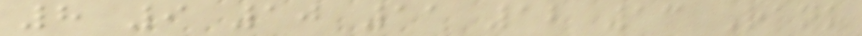8 9 10 11 12 13 Rank
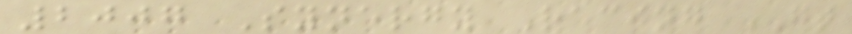2007 Synergy Racing GT
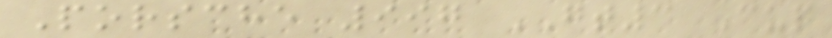Porsche 997 GT3 Cup
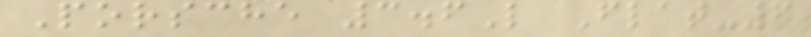Porsche 3.6L Flat-6
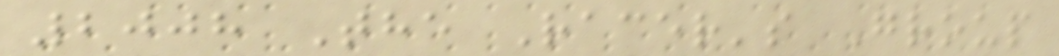2008 The Racer's Group
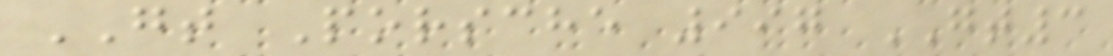GT Porsche 997 GT3
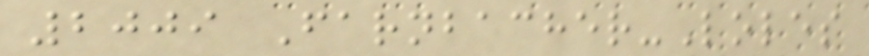2009 Farnbacher-Loles
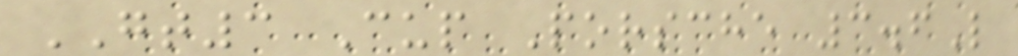GT3 Cup Porsche 3.6L
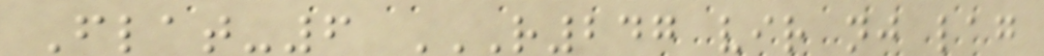Flat-6 R247 VIR NJ LAG
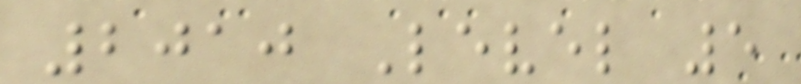2010 Level 5
